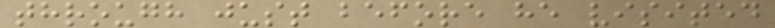through just before he visited
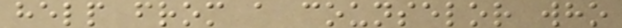help from a counselor who
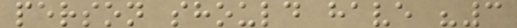person should have "3
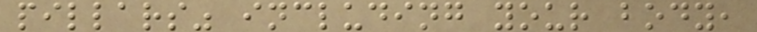pillars" including your body,
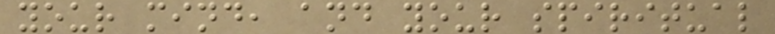your mind, and your spiritual
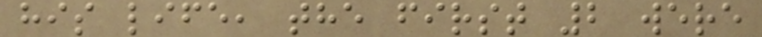his life, the first 2 were
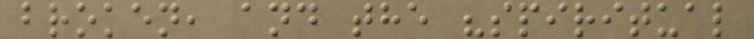broken, and the "spiritual
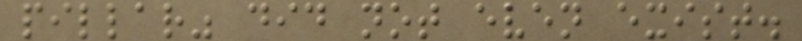pillar" did not even exist.
